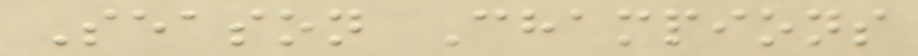Season Champions
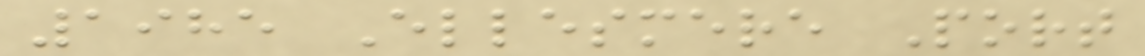1985 Ellesmere Port
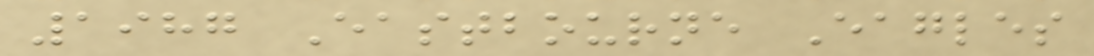1987 Eastbourne Eagles
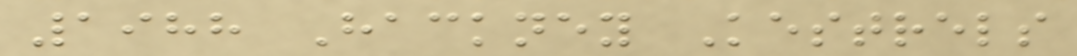1988 Hackney Kestrels
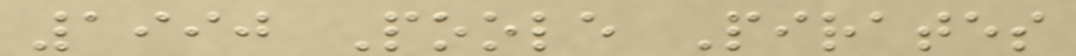1990 Poole Pirates
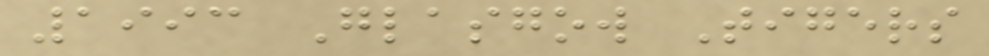1993 Glasgow Tigers
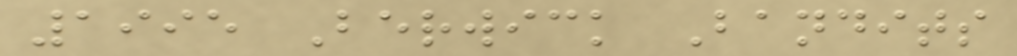1995 Berwick Bandits
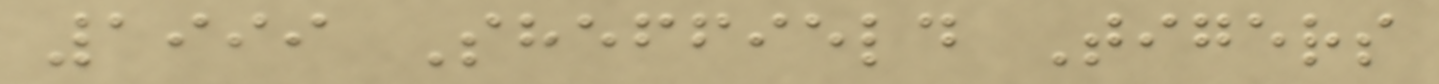1999 Sheffield Tigers
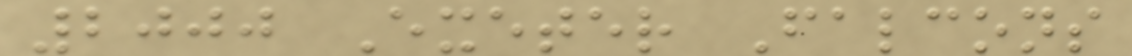2000 Exeter Falcons
